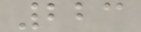223
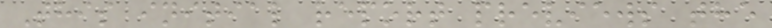This initial report previews the
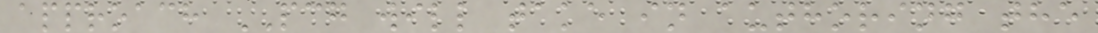approach PCG will take in authoring the
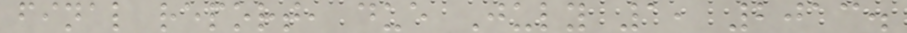final report, due July 1, 2013.
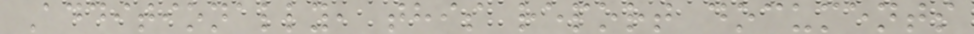Additionally, this report documents
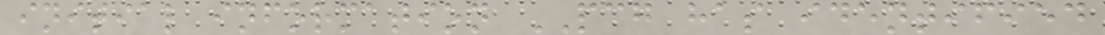initial information PCG has identified
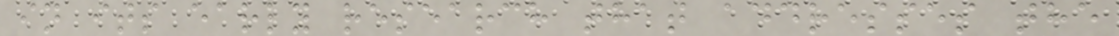in its early research that addresses the
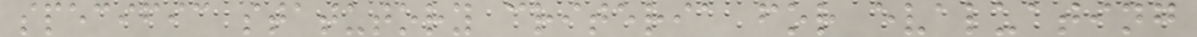specific statutory criteria for evaluating
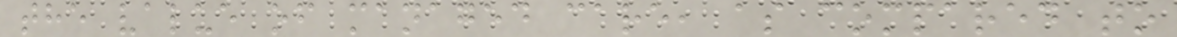the value of managed care, as compared to
